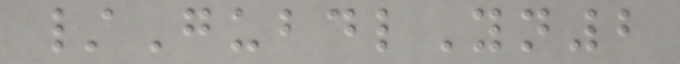/GubdlYn2
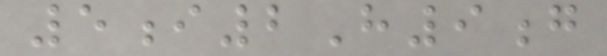5i2H9g
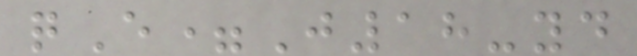qE=J18-yd
